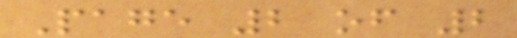Page 2 of 2
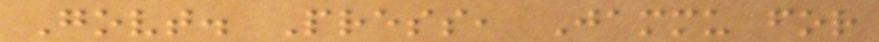Govt. Press, Jammu for
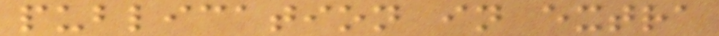publication in extra
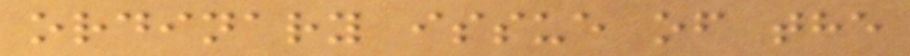ordinary issue of the
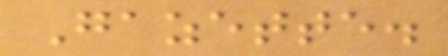Gazette.
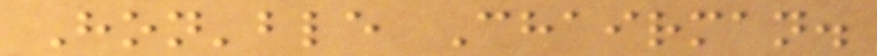Hon'ble Chairman.
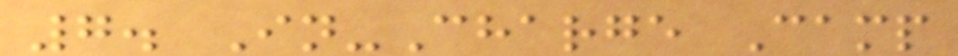7. In-Charge Camp
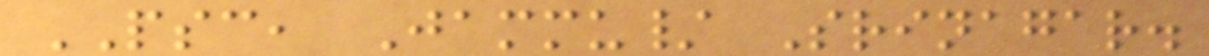PSC, Jammu/ Srinagar.
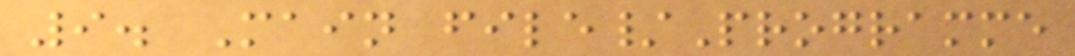9. Main file/Programme
